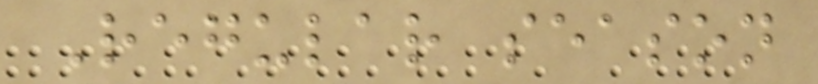Regular season
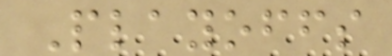Playoffs
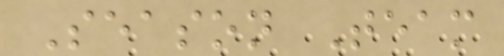Season Team
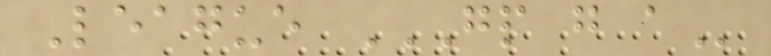League GP G A
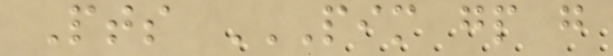Pts PIM GP G
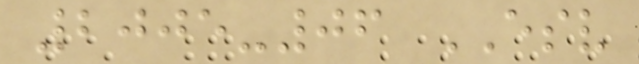2005-06 ESV
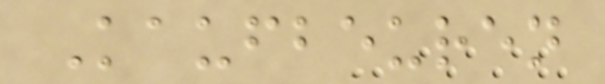Kaufbeuren
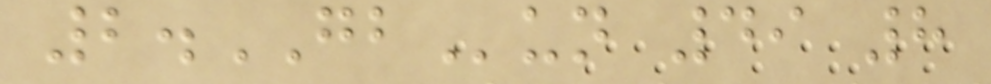2.GBun 49 8
